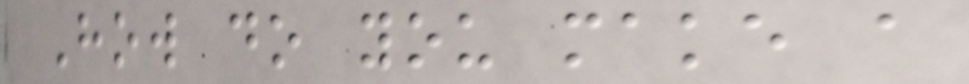How do you make a
